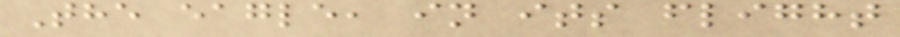The eagle, in its flight
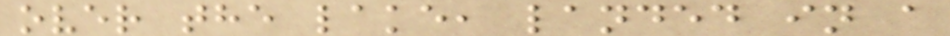over the lake, landed in a
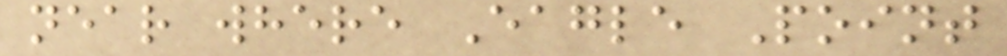near where Eagle Point
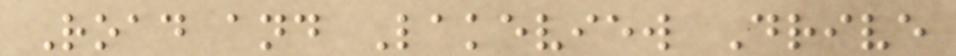Road and Lakeview Drive
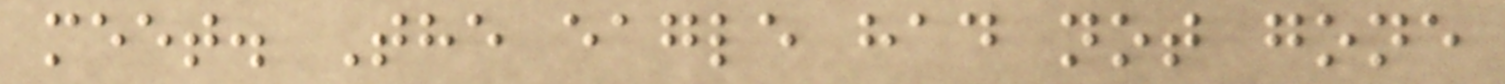meet. The eagle had not gone
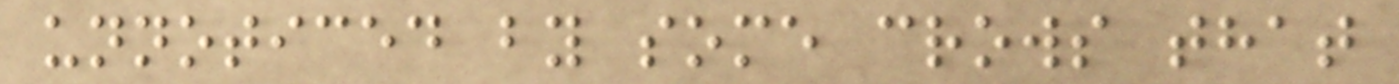unnoticed by some crows that
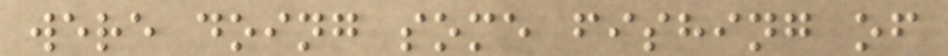were doing some fishing of
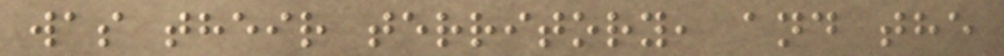was their territory, and the
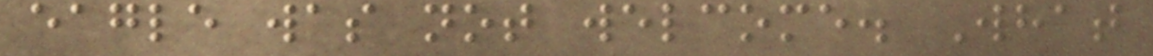eagle was not welcome. What
